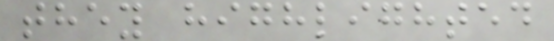they highlighted
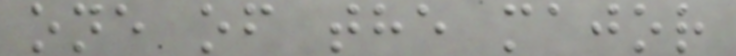one of the major
